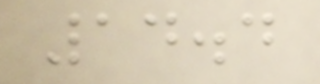14.4
